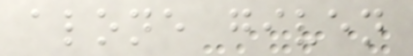alone given
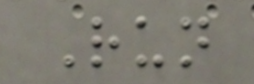Run
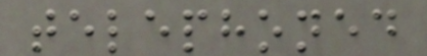telephoned
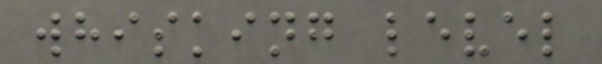whisking level
